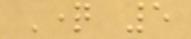Question 5
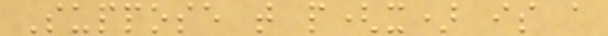Suppose that p(x) is a
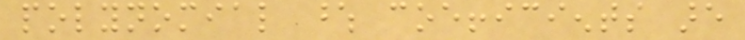polynomial whose coefficients are
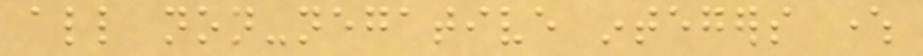all non-negative integers where
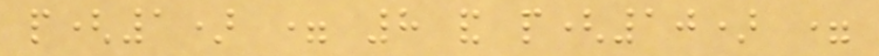p(1) = 8 and p(10) =
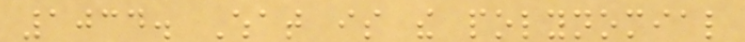1034. What is the polynomial
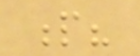p?
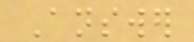Answer
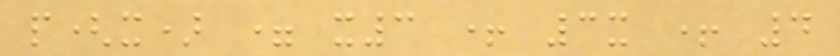p(x) = x3 + 3x + 4
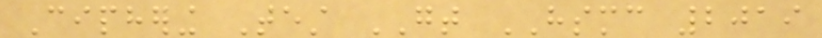Ciphering Test GT HSMC 2019
